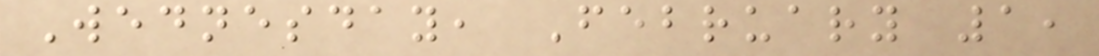Wednesday, February 1,
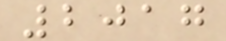2017
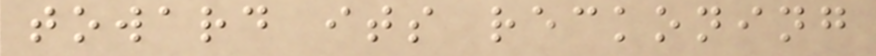toward its reckoning
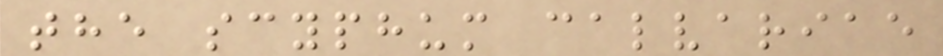the scyphum calvariae
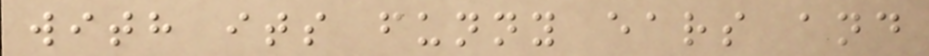with its funny ears and
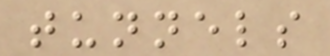tunnels
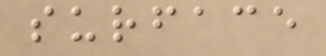surface
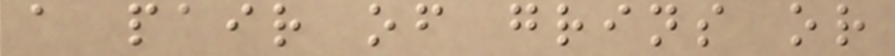a pair of grins or
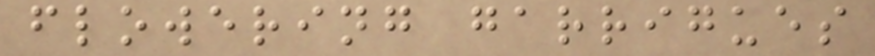flowering garrigues
